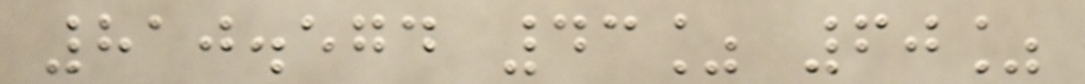810.574 43% 60%
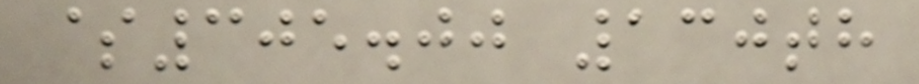$305.00 130th
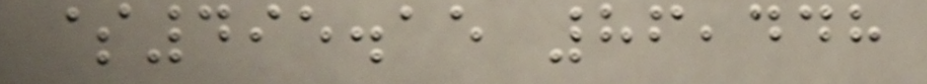$495.15 86,448
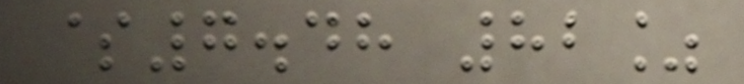$7.48 82%
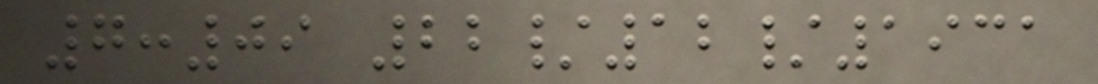7:09 22/12/1931
